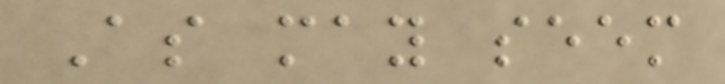As may seem
